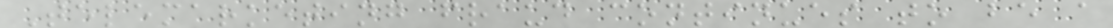Telemarketing fraud continues to be a
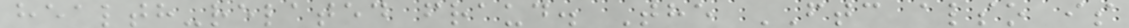health-related fraud. The FTC also is
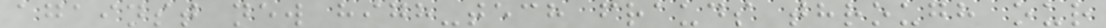against new high-tech frauds through our
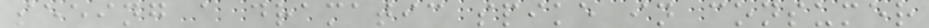seeing a dramatic spike in consumer
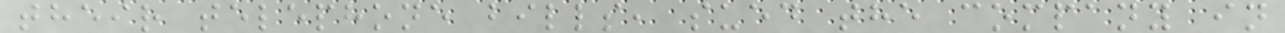their telephone bills, sued the company in
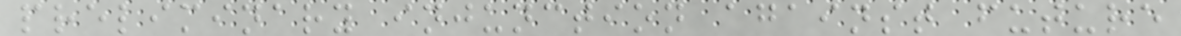preliminary injunction against future
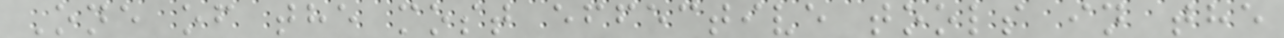One of the most effective tools in the
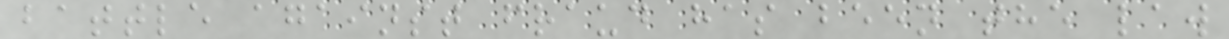battle against fraud has been the law
